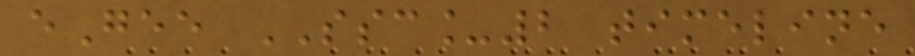eGee SSC_2 timeline
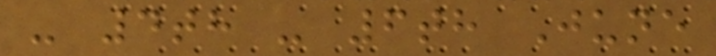- 4th - 6th June
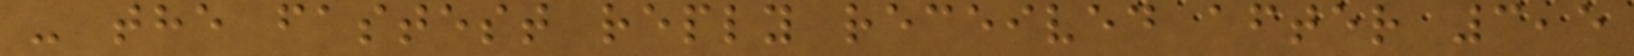- the fastest reply received after 3,5
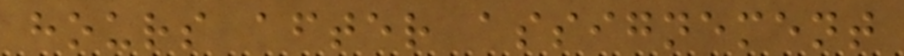hours after assignement
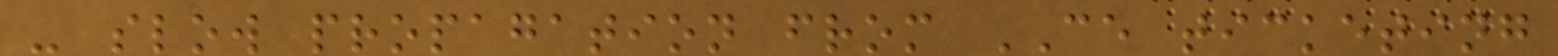- slow propagation from CE ticketing
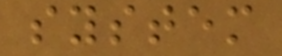system
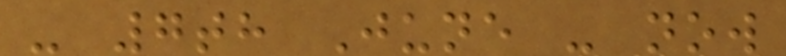- 7th June - now
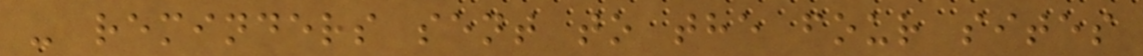- reminders sent to the four sites
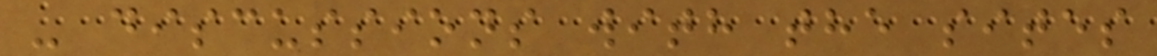- discussions with the sites
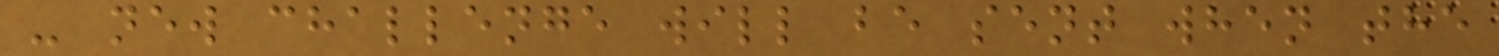- new challenge will be sent when the
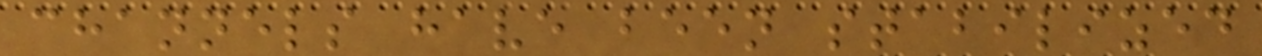channels have been stabilized
